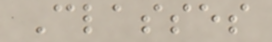Classes
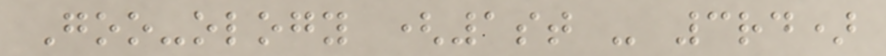Goo-ology (1st - 3rd)
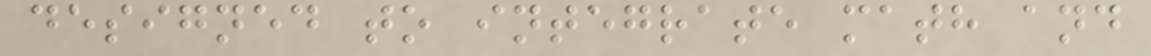designed to integrate math and
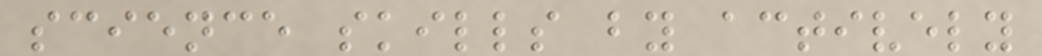science skills by actively
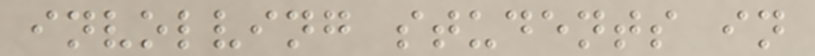involving students in
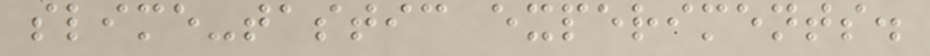slime-tastic experiments.
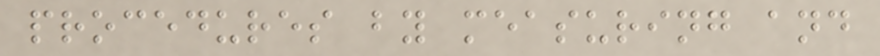procedures by measuring and
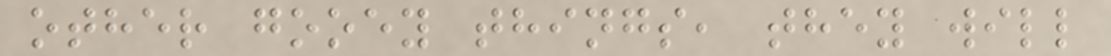other gooey things, they will
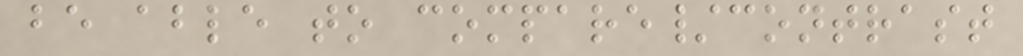be able to compare/contrast
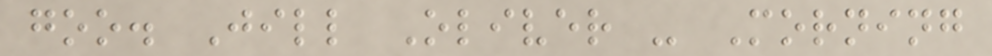goo. Jill Oliver - Morning
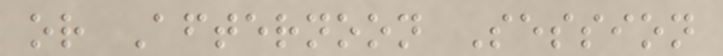or Afternoon Session
